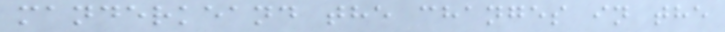manderkeand the changes in the
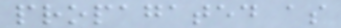propagated as
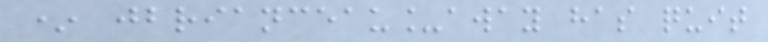* jbrianceau_away has quit
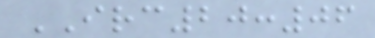IRC20:06
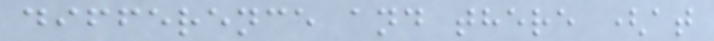difference and there (at
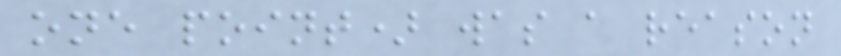one point) was a reason
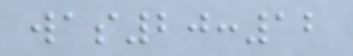was20:12
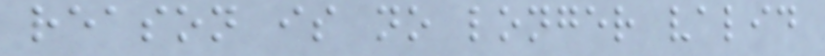reason is no longer valid
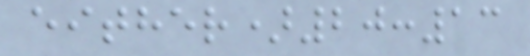either)20:13
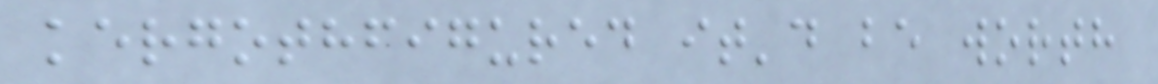kergothfigured it'd be worth
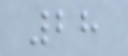28
